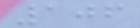106
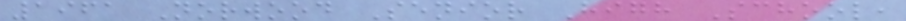1961 Norwood Senior High School,
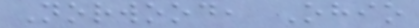Norwood, Ohio
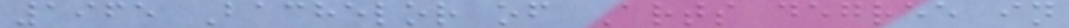1965 Bachelor of Arts degree in
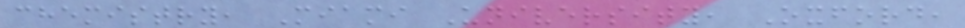chemistry, Miami University, Oxford,
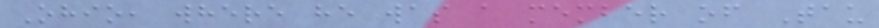Ohio, where he was a member of Tau
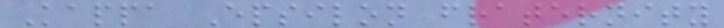Kappa Epsilon fraternity
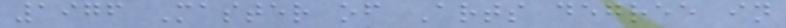1976 Master of Arts degree in
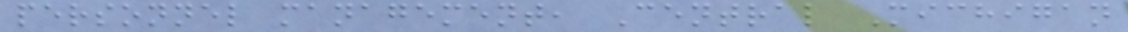personnel management, Central Michigan
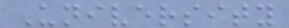University
